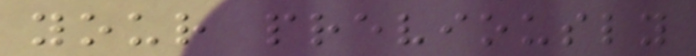your previously
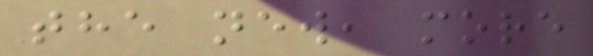the new, more
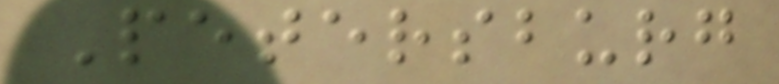Petersburg
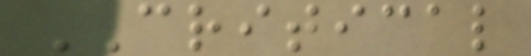CRITICAL
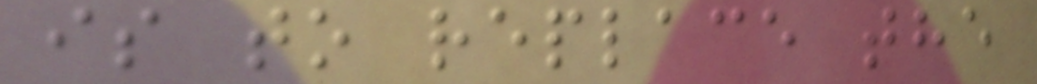is to replace the
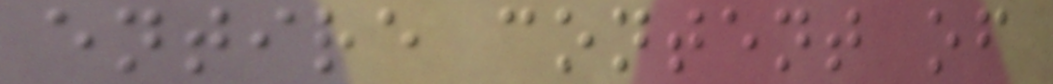entire content of
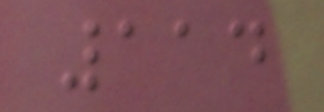114
